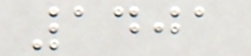1401
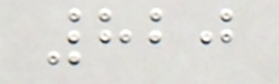820
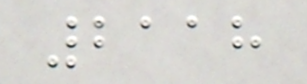2118
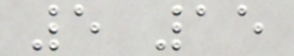5 15
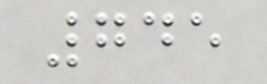745
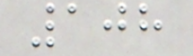108
